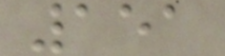151
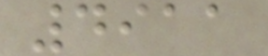4911
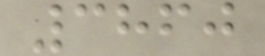3860
